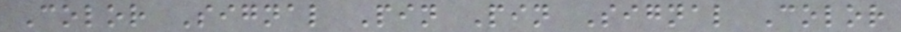Color Signal Pin Pin Signal Color
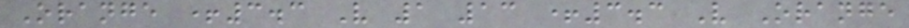Orange +3.3 V 1 13 +3.3 V Orange
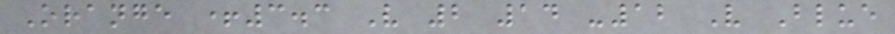Orange +3.3 V 2 14 -12 V Blue
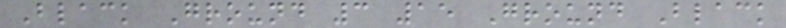Black Ground 3 15 Ground Black
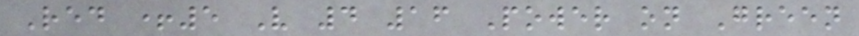Red +5 V 4 16 Power on Green
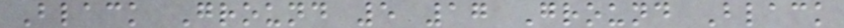Black Ground 5 17 Ground Black
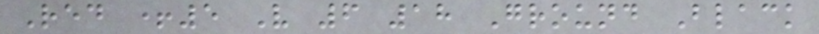Red +5 V 6 18 Ground Black
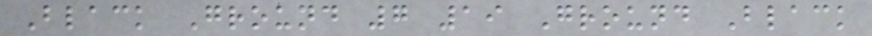Black Ground 7 19 Ground Black
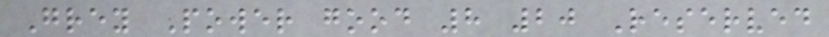Grey Power good 8 20 Reserved
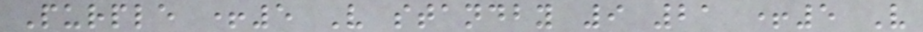Purple +5 V standby 9 21 +5 V
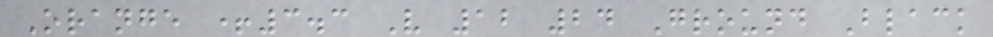Orange +3.3 V 12 24 Ground Black
